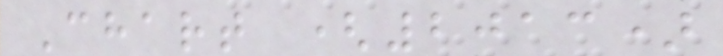Chart (2013)
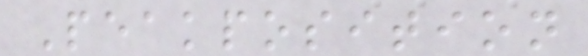Peakposition
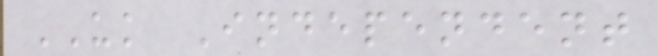UK Independent
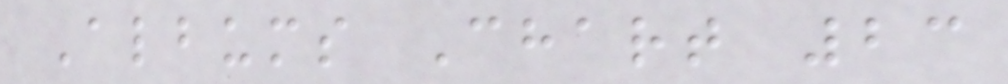Albums Chart 23
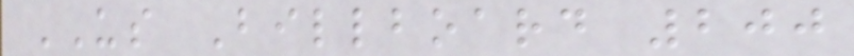US Billboard 200
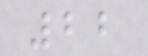22
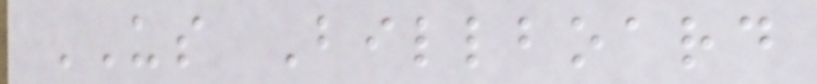US Billboard
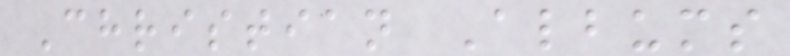Christian Albums
